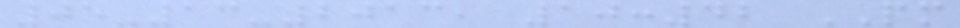05-13-2013, 10:42 PM
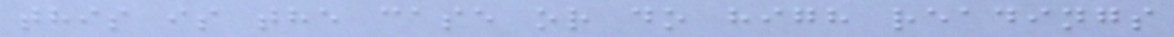this is the case or do high readings
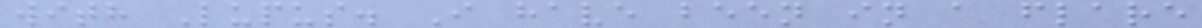with Lupus. I have been in a flare
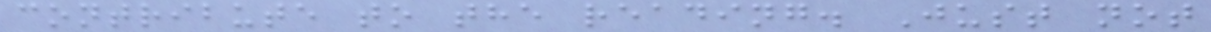contribute to the reading. Just not
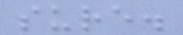sure.
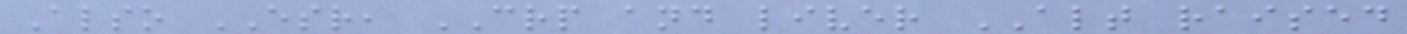Also ESR, CRP and liver ALT raised
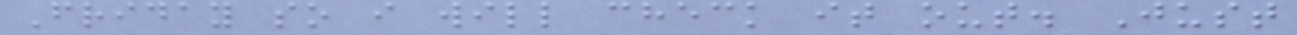Friday so i will check it out. Just
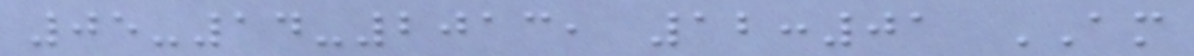05-14-2013, 12:01 AM
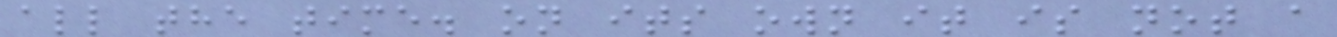all the time. on its own it is not a
